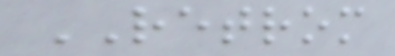RETROM
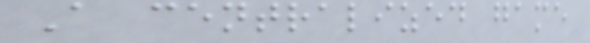A centralized game
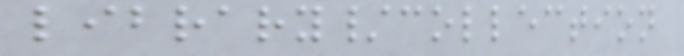library/collection
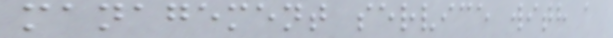management service with a
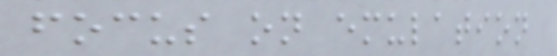focus on emulation
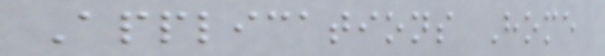Applications Home
